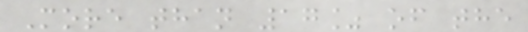More than 17% of the
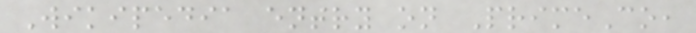Wikipedia entry on PrimeCo,
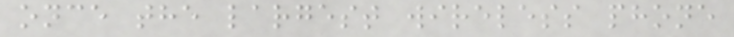once the largest wireless phone
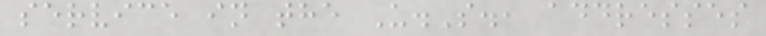service in the U.S., addresses
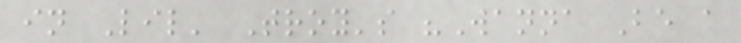in Lil' Troy's "Wanna Be a
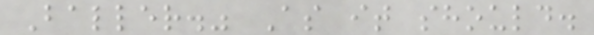Baller." As it should.
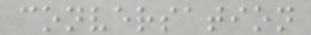conversation
